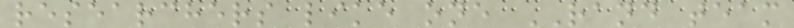researchers like one RAND team
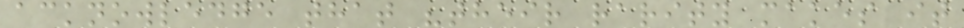acknowledge that "their rarity makes it
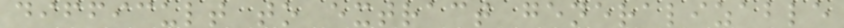difficult to extract generalizable
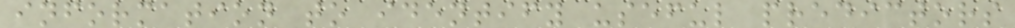information to identify useful predictors
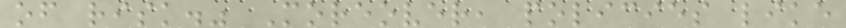of risk." Moreover, policies like
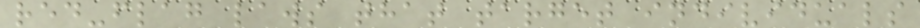red-flag laws that target individuals
